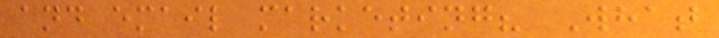and email marketing? What
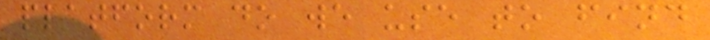platform do we use to find
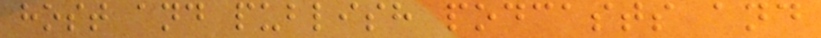host and publish podcasts and
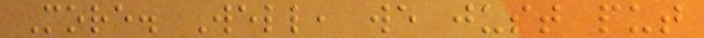More. Well, we just put
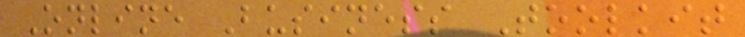Online Business Toolkit
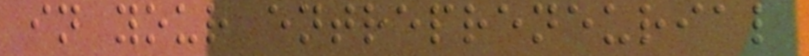in your entrepreneurial
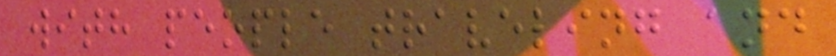with people traveling and
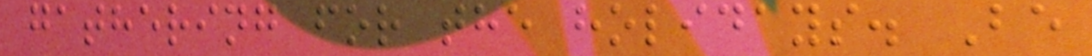gathering for the holidays. Be
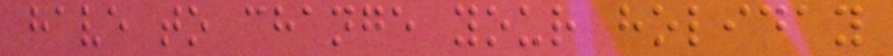have to change your holiday
